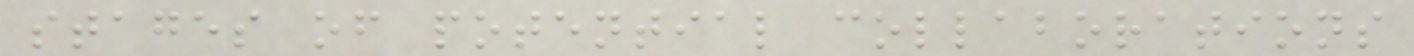stages of potential collaborations
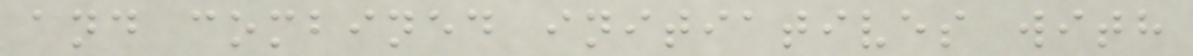and combined initiatives with
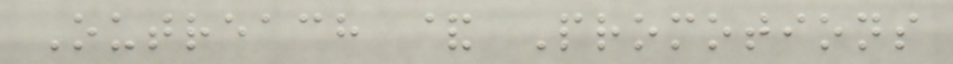Outreach & Promotions
